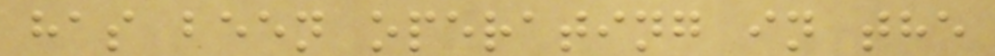has been operating in the
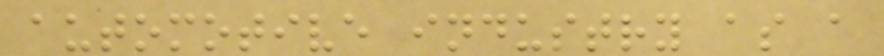automotive industry as a
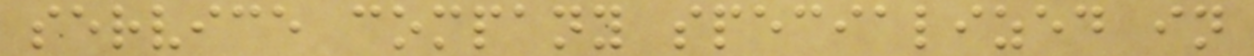service company specialized in
